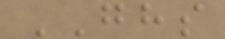GHS
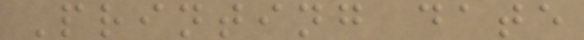Printing date
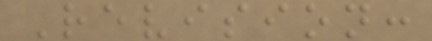Revision:
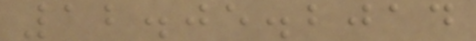12.05.2014
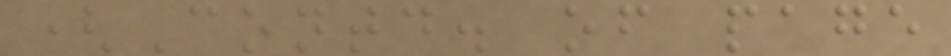(Contd. of page
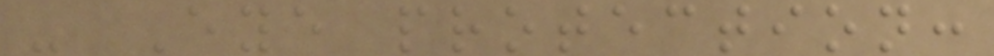- Eye protection:
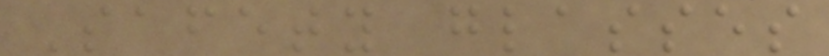Safety glasses
